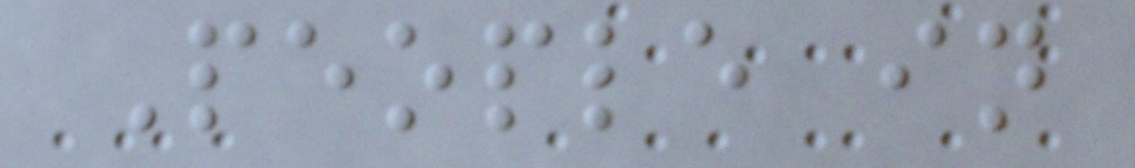People in
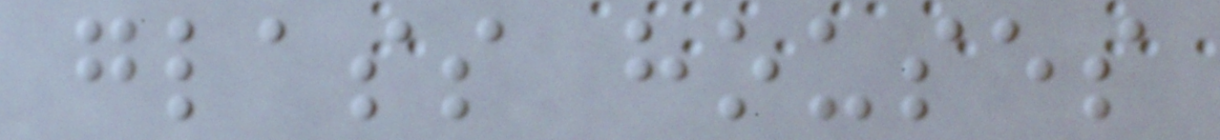glass houses
